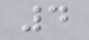4
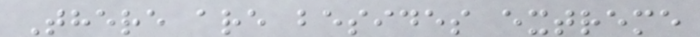There are besides extreme
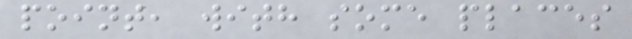point, with some places
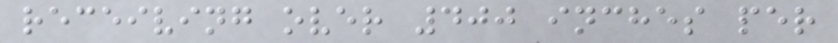receiving over 400 inches per
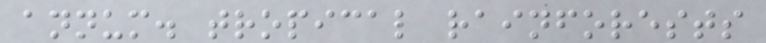annum. tropical rainforests
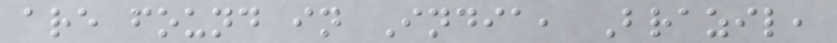are found in India, Brazil,
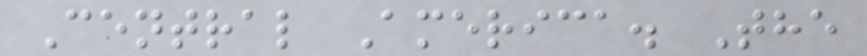Central America. The
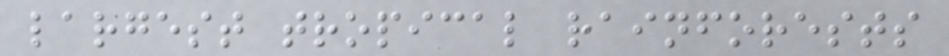largest tropical rainforests
